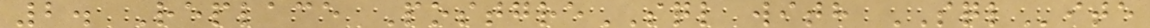2. Replace PostgreSQL with SQLite
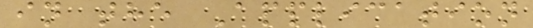in the Application
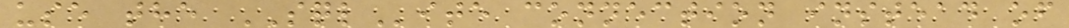use the SQLite connection instead of
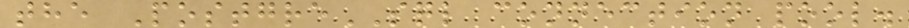the PostgreSQL connection pool.
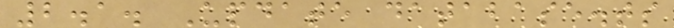2.1. Update database.ts
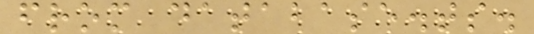from database.ts.
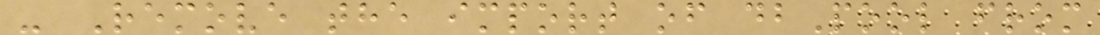- Remove the import of dbPool from
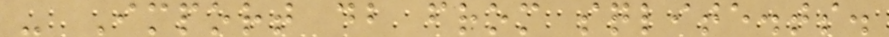- Import db from sqlite.ts.
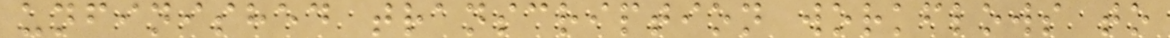unfinished transcription workflows to
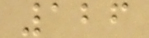126
